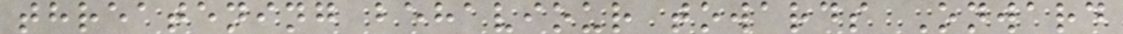threatening behaviour towards Onward
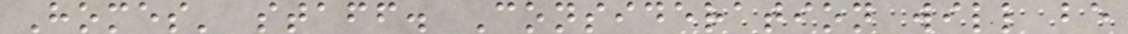Homes' staff. Consideration will be
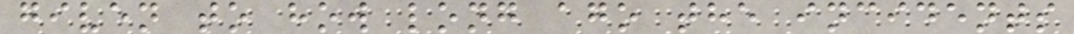given to how long ago the incidents
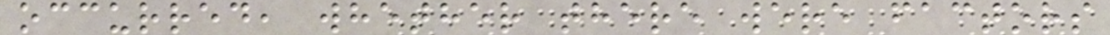occurred, whether there were factors
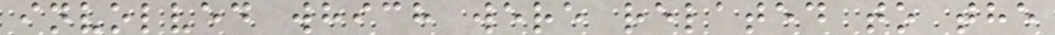involved which were related to the
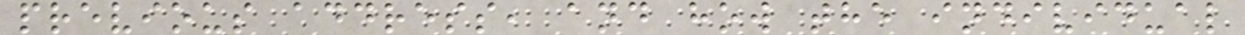previous address, and how the individual
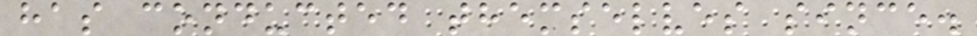has conducted themselves since.
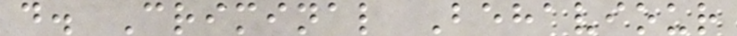d. Criminal Behaviour
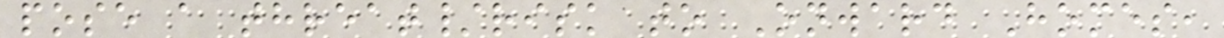pose a threat/risk to Onward Homes,
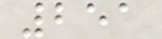251
